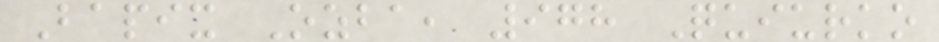Bapix Ozba, 978 Quiurko
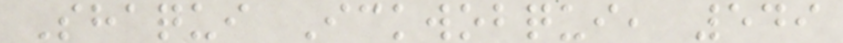Shaqui Ickwobqui, 549
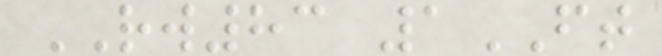RW83 1FT
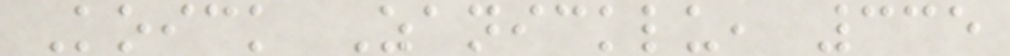Koick Zanicklu, 335
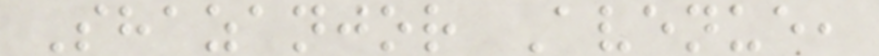Shazanjor Avenue,
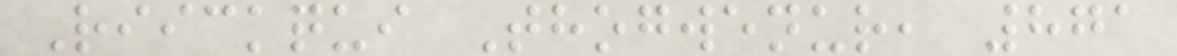Riickqui Thogwenur, 871
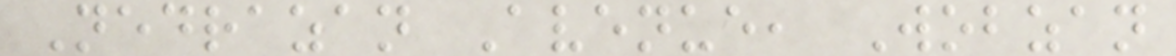Nedrazan Avenue, Wobzan
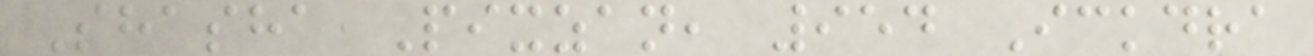Shasha Pixzan, 954 Ickdra
